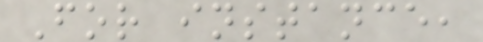For instance,
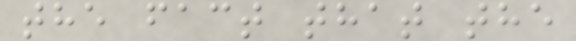the fact that the
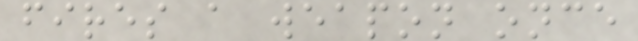fires a weapon once
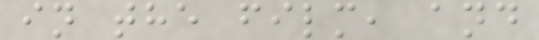in the film, and
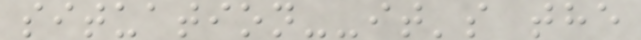situation--it's the
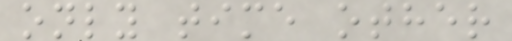only time other
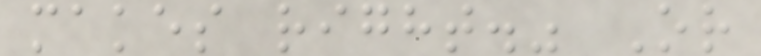makes right." Or
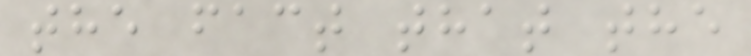the fact that the
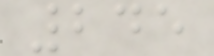245
